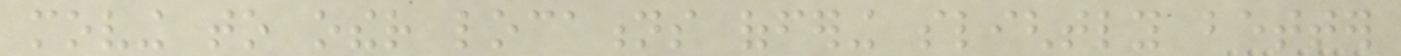moving to other locations offering slightly better
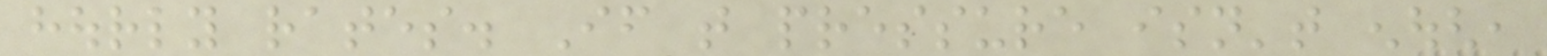hourly rates. If that pressure isn't enough,
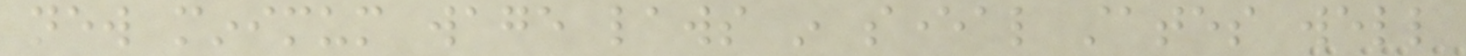new minimum wage laws in several states well
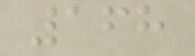168
